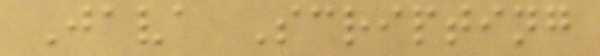Java Scripting
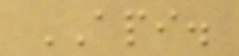API.
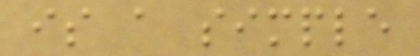is a simple
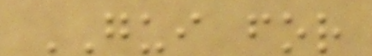GUI for
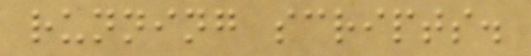running scripts.
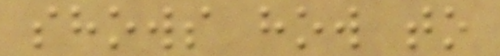shows how to
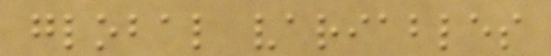global variables
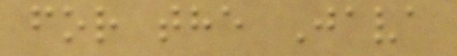for the Java
